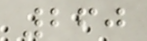260
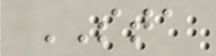STA
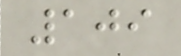109
